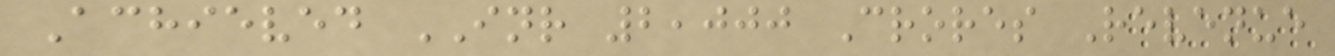Achieved INR 2,000 Crores Revenue
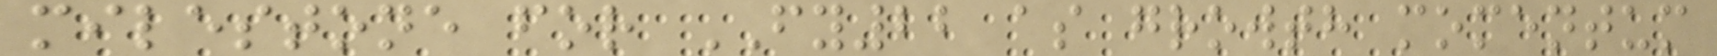milestone for FY22 as growth momentum
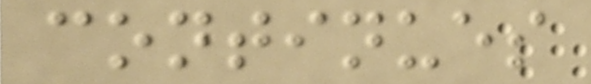continues
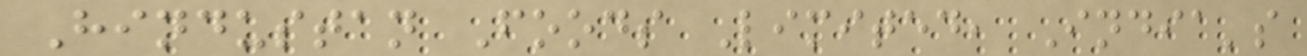Hindustan Foods Limited, India's
